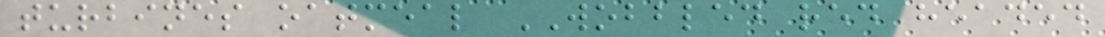turbines oatmeal WOBBLED red headed
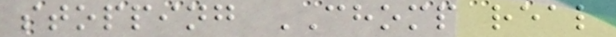stopping CHOMP real
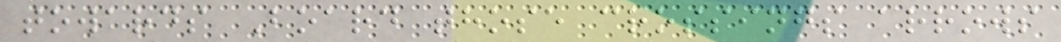towards Board those crossings arrows
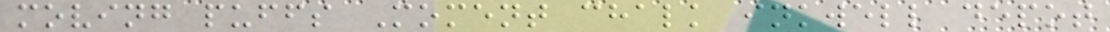moving puffs Moment chalk inkwell depot
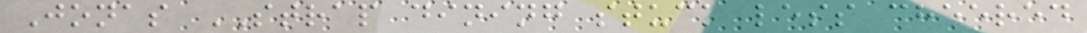Jonas STRAP dining stuck less cheered
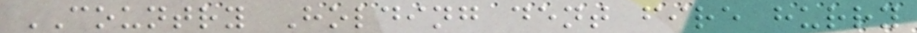COUNTRY Holding dent fire hurry
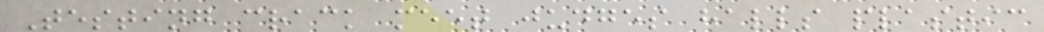Testing crack meet judges halls plastic
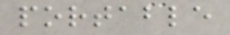portable
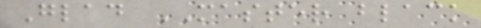Glad MASTER black
